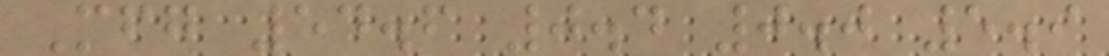Mfg 54.6 0.4 0.0 5.9
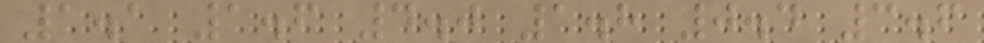1.1 1.6 4.0 1.8 0.4 3.6
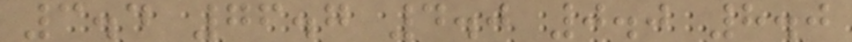3.4 76.7 4.0 0.0 8.0
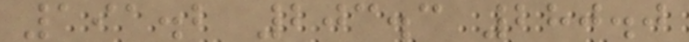191.2 203.3 280.0
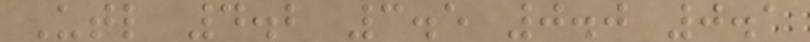Utl 4.2 3.5 0.0 0.1
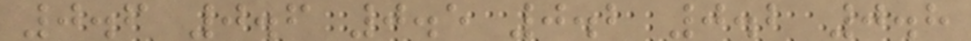0.6 0.6 0.5 0.2 0.2 0.8
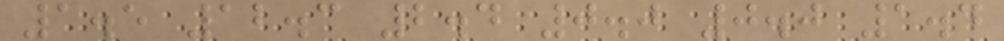1.5 12.3 2.4 0.0 0.0 1.4
